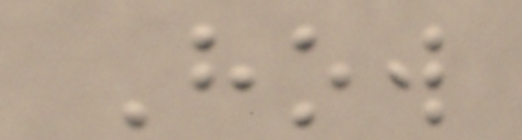How
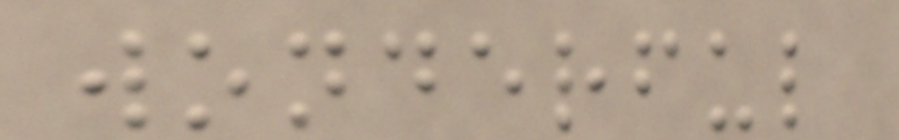wonderful
